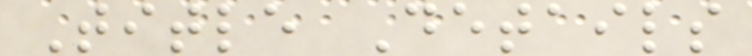Title Details
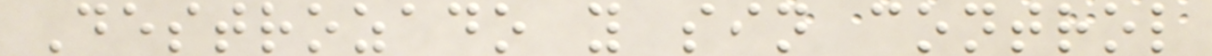Destrozado y sin control
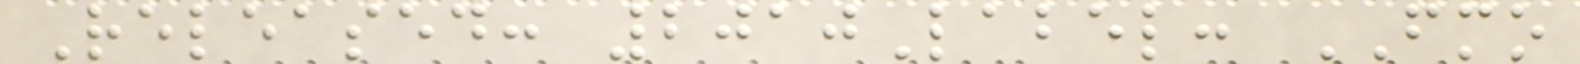Released: 2010Label: FMO
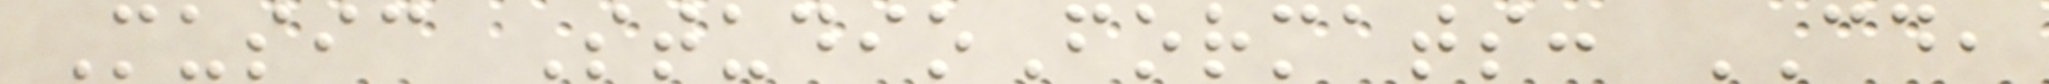Music StudioFormats: CD,
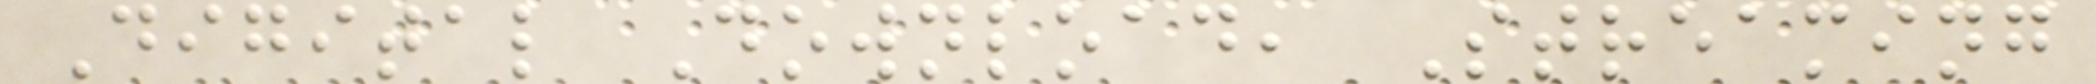Digital Download, Streaming
